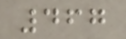467
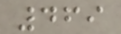469
